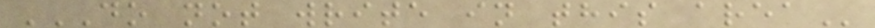DO NOT WRITE IN THIS AREA
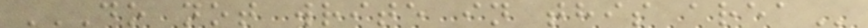DO NOT WRITE IN THIS AREA
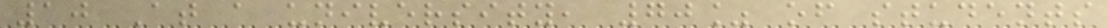10 At a university, 70% of students
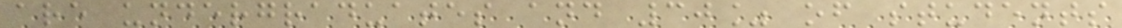are undergraduates and 30% of students
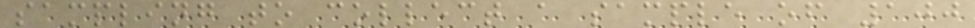sampling to collect a sample of 100
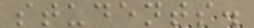students.
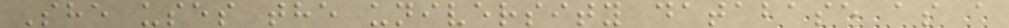She uses the university database as a
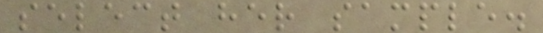select her sample.
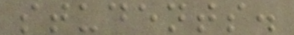students.
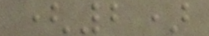(2)
